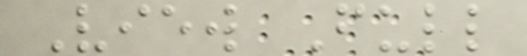View Full
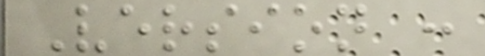Version :
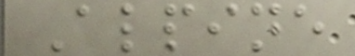Alpine
